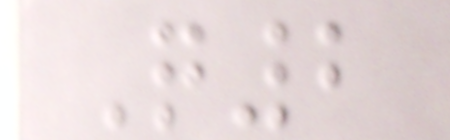Q2
